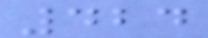424
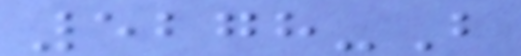5278-B
